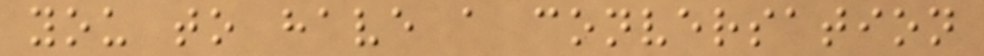you to have a conversation
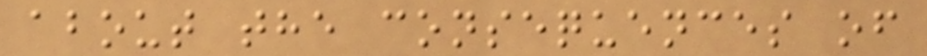about the consequences of
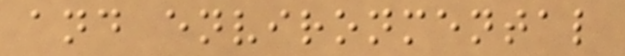and environmental
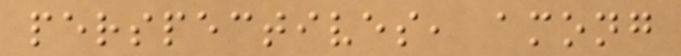perspectives, among
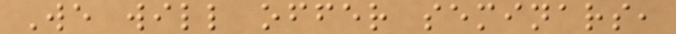We will offer seminars,
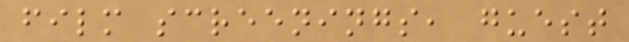film screenings, guest
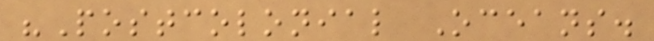"Postcolonial Oceans.
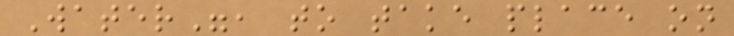Water", to take place on
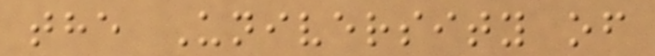the University of
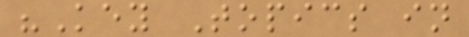"Key Topics in
